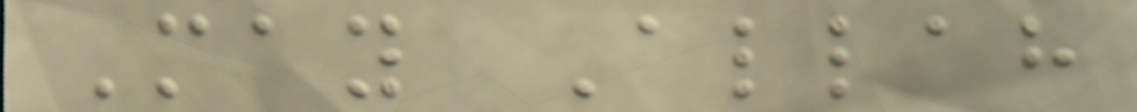May Allah
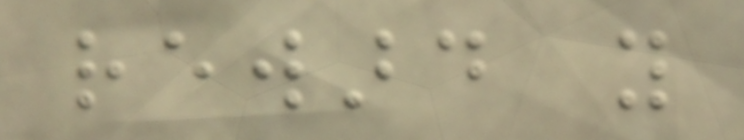reward you
